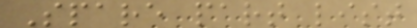Spare part list
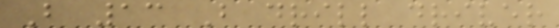B 13 B drill driver
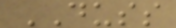DUSS
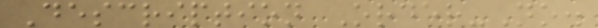Description Order-No.
